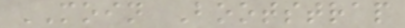MOIN Bootstrap
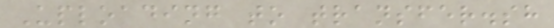Uploading to transfer.sh
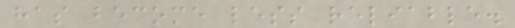has become less reliable.
